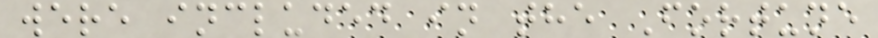were included in the Fortune
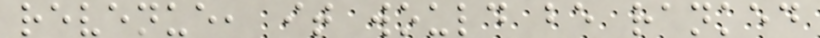revenue, it would be ranked
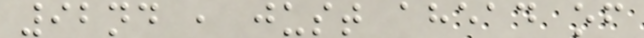92nd , just ahead of
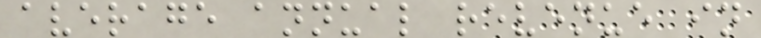average annual revenue in
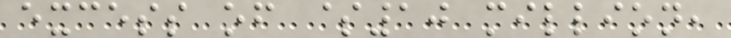excess of $10 million,
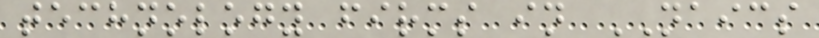technology firms in NAICS
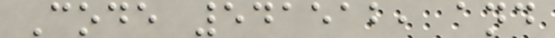Code 541512, and
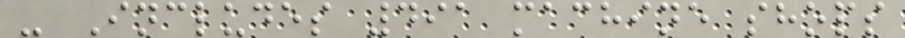- Includes 491 machine shops
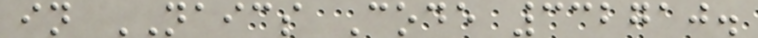in NAICS Code 332710.
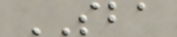SBA
